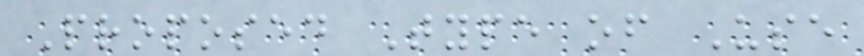Proposed Type of Use
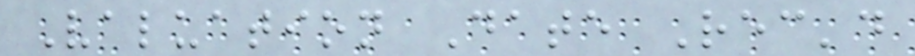Valuation Date Rec'd
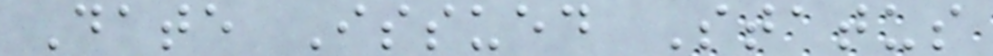Date Issued Status
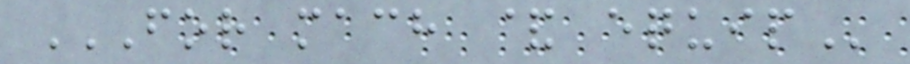FOR MACH & EQUIP
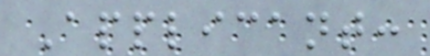Applicant:
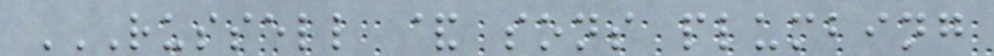RUSSELL & SONS PLUMBING
